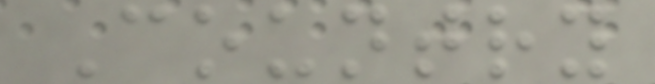Country
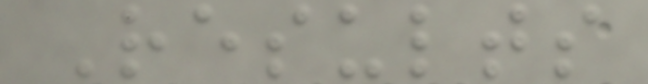Results
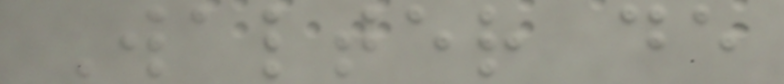Walter de
